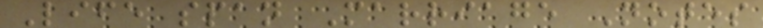Life span Marriage Notes
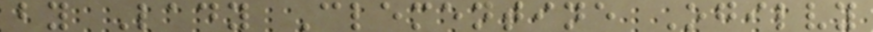by Lady Clementine Ogilvy
